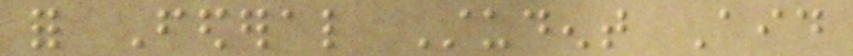for Federal Student Aid
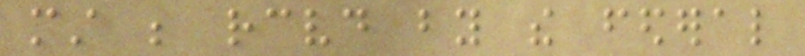must be received by the federal
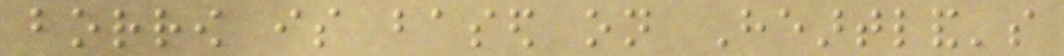borrow is based on Heartland's
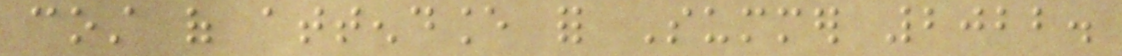cost of attendance for Summer 2022.
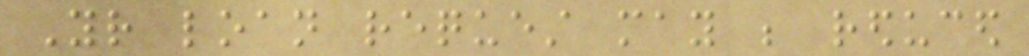Your loan request may be reduced
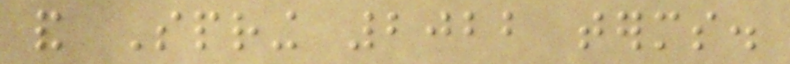and Spring 2022 terms.
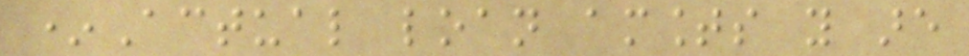*Actual loan amounts you are
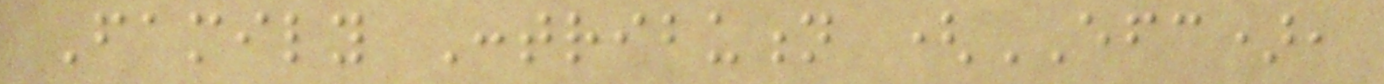Family Contribution (EFC),
